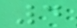4
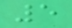5
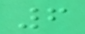6
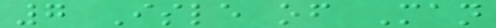7 Isle of Man
